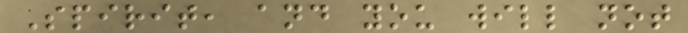Spirit, and you will not
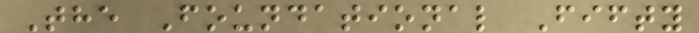The Foundational Fifty
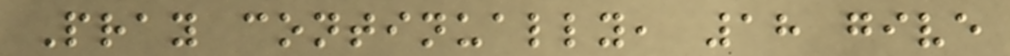Pray continually, 18 give
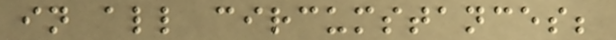in all circumstances;
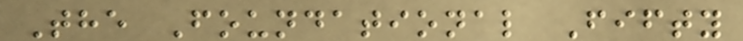The Foundational Fifty
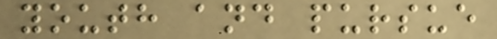youth and pursue
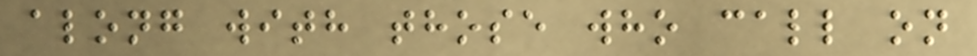along with those who call on
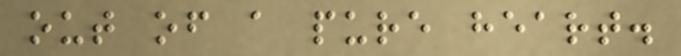out of a pure heart.
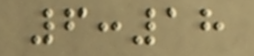6:18
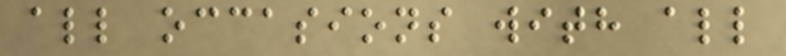all occasions with all
